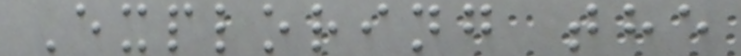Exploring the
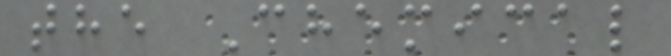the Chemical
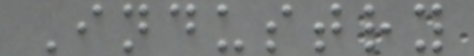Industry
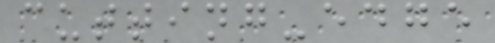cutting-edge
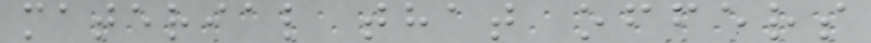material that offers
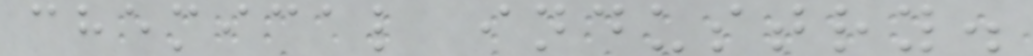chemical industry.
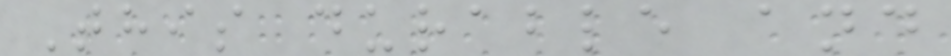This durable and
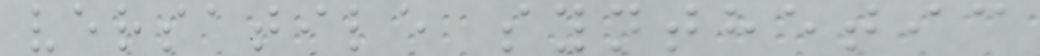versatile synthetic
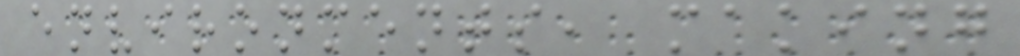environments, making
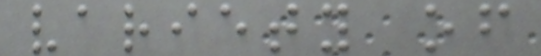variety of
